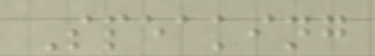Speaking
